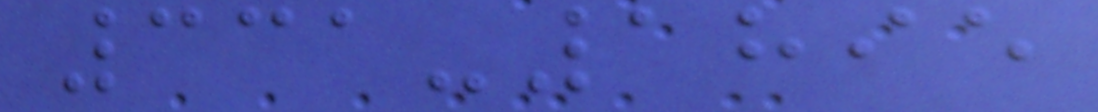331-1895
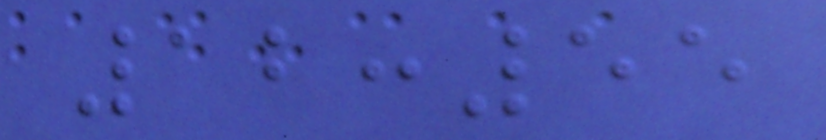12:55
